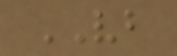VB
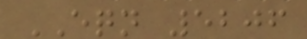EQN 5206
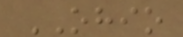OHIO
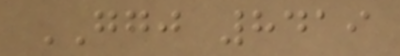GGJ 8419
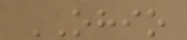OHIO
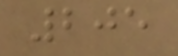205
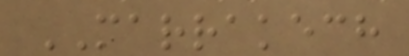MARRAKECH
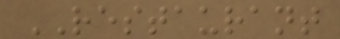RESTAURANT
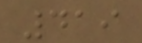419
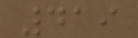419
